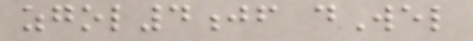zgol4jf dWel
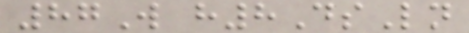87W h8DsLn
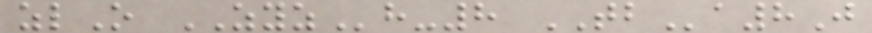zlO ZYZh-8 TBa8J
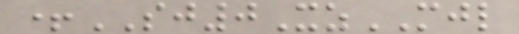+SJ0XzMJL
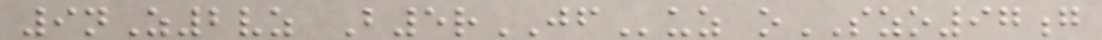9nZ2vz B5rJFuz oSZO97g
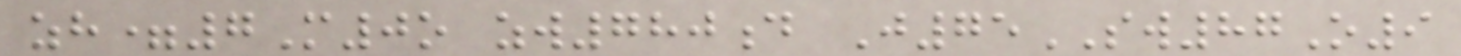zh=7M0o zw780d J75SW87O9
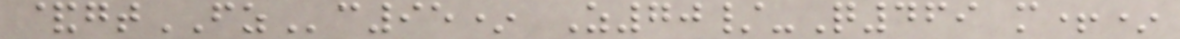&gtFZc95* Z70/-Q469 m+*
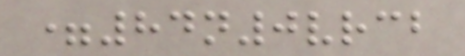=84n0vrcb
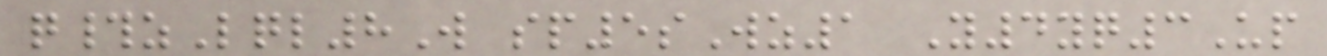q#zLql8W sp5sWz1 Y4yq3Up
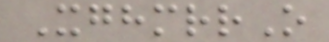XghmrrO
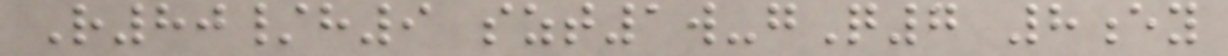R80/h9 szt1w-gQ7 8ey
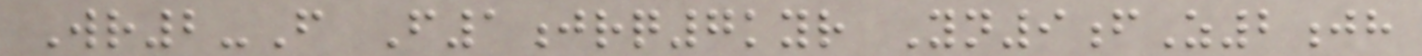Wr2-F F1jrq7kyr Yn9fZ2jh
